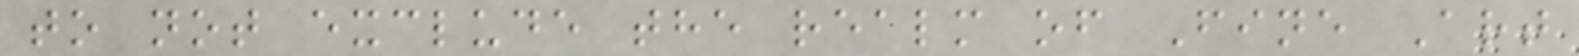to not exclude the realm of Fine Art
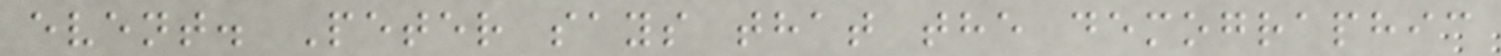event. Peter says that the demographic
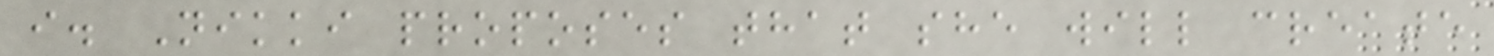i. Nikki proposes that she will create
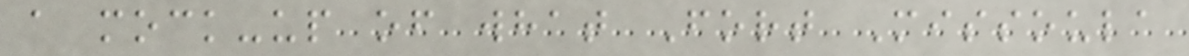a mock-up of what Fort Missoula
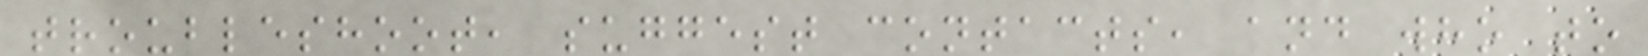troubleshoot, suggest contacts, and who to
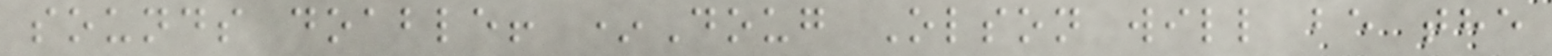sounds doable! *Doug Olson will be the
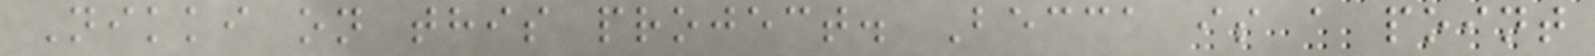Nikki on this project. Becca is a point
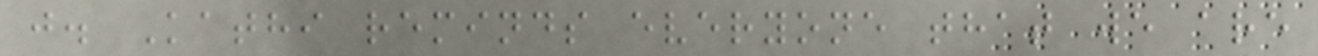j. Kathi reminds everyone that we are
